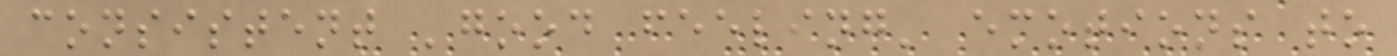consistent 'good feeling' emotions to
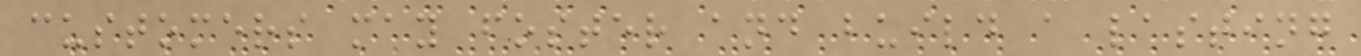customers may foster and build a lasting
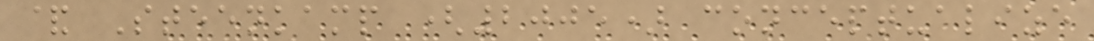& Steenkamp (2005) conceptualize
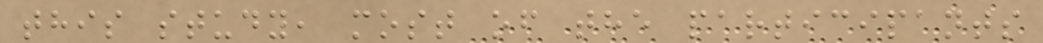this study, most of the participants
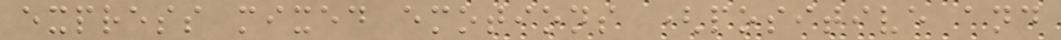express mixed emotions (positive and
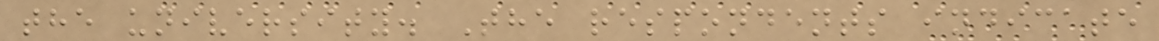the university. The respondents indicate
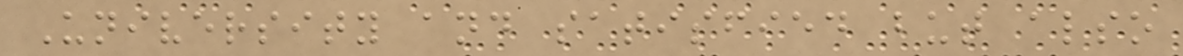University and satisfied but also
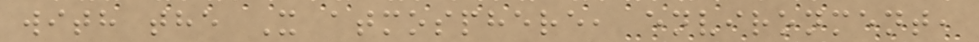with the X atmosphere, environment,
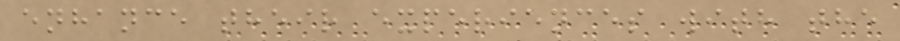enhance their experiences with the
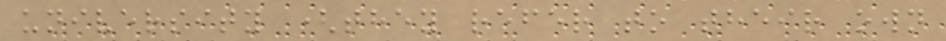university (they refer to their own
